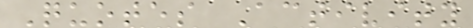Quotes Activity
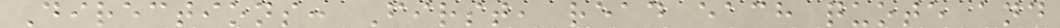Directions: First, read each quote and
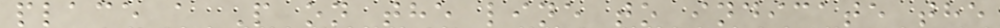place a P on the line to indicate the
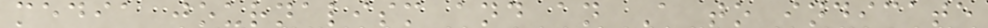media journalism and an A to indicate
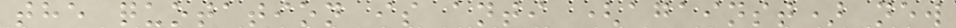the quotation is anti (against) new
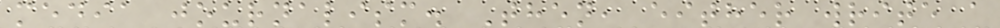media journalism. Then, either write a
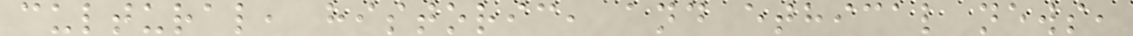cultural, historic, and ethical news,
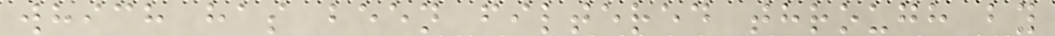which has been filtered through by
